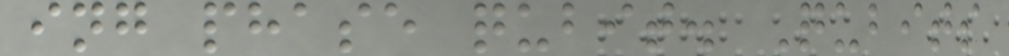ing phase qubit. Qubits
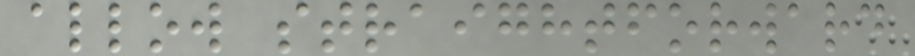allow straightforward
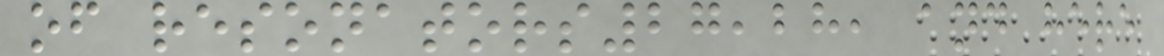of resonators27,28, and here
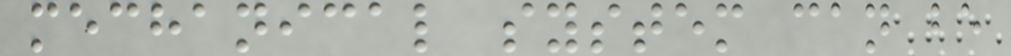mechanical system can be
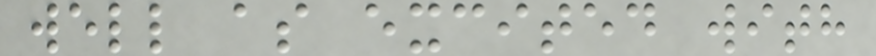well as excited with
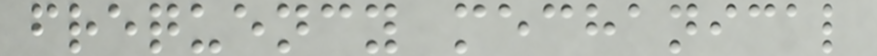frequency mechanical
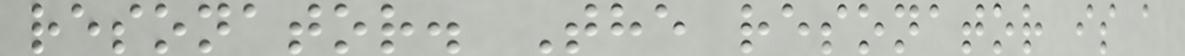resonator. The resonator is a
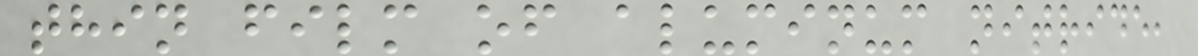thin film of aluminum nitride,
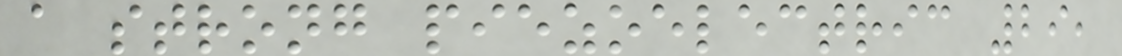a strong piezoelectric 29,
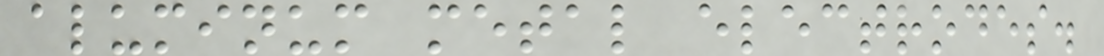aluminum metal electrodes.
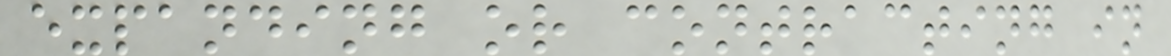expanding or contracting in
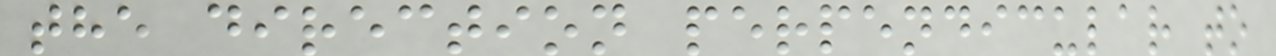the direction perpendicular to
